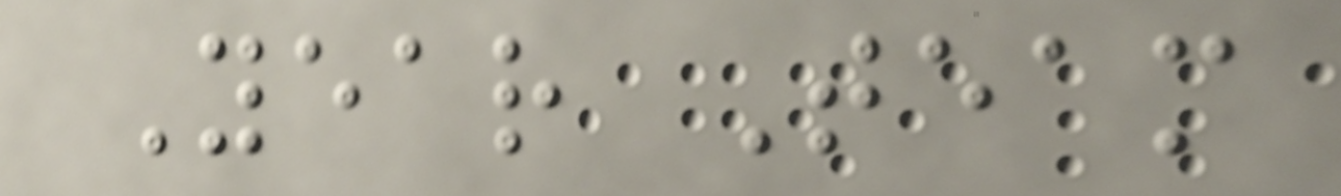Year Team
